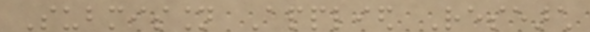Submission Applied Research
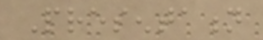Presentation
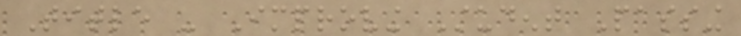Title - Improving Student Passing
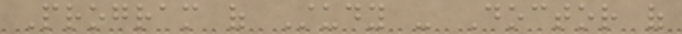Program of Study - Doctor of
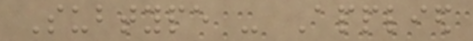Subtype - Applied
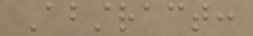Abstract:
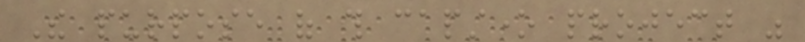The purpose of this capstone project was
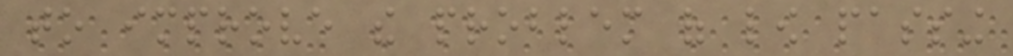to improve the problem of low passing
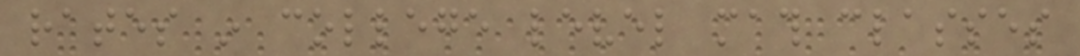rates in college level math classes
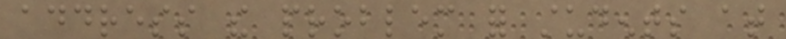address the problem for students at
